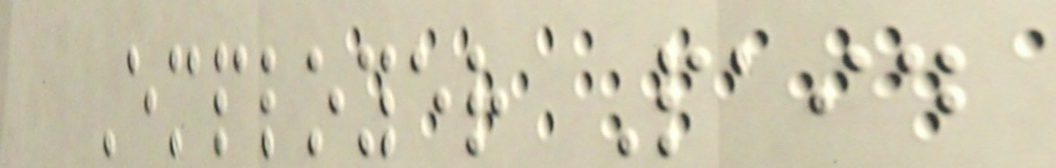Employer Paid
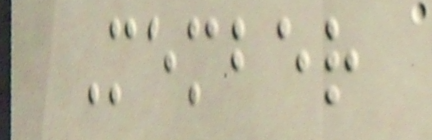Member
